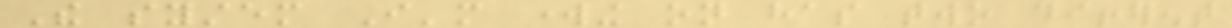The system I'm working on has two different
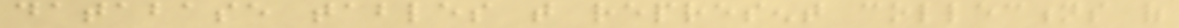database tables that represent collections of
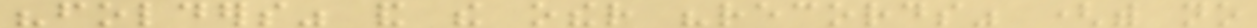"folders" and the other "records" (with no
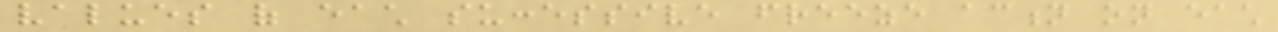values of each successive freeze action on each
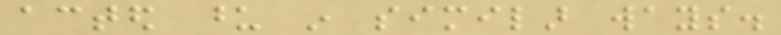acted upon in similar ways.
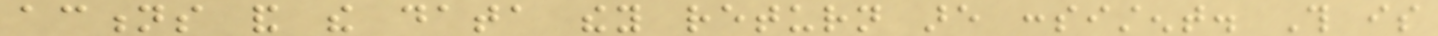actions and the data they return are consistent. This is
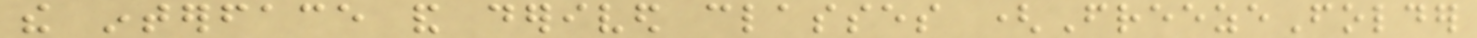the interface and derived classes (FreezeFolder
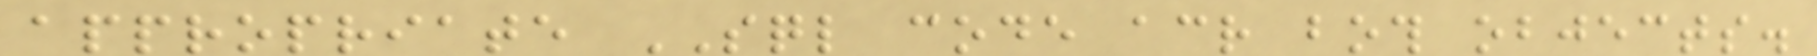appropriate SQL code across both objects.
